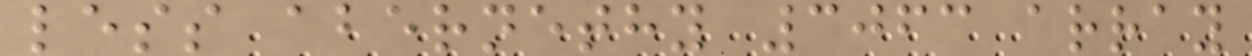less abernethy 3063 array
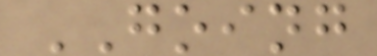GOING
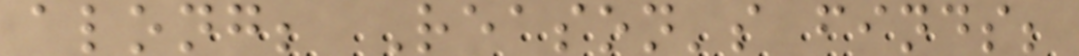along; Reason's finds;
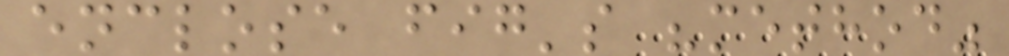enclose fig's "method"
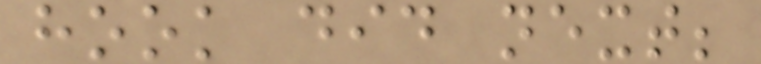hook did next;
